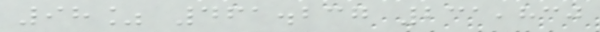98% 461.237 231,830
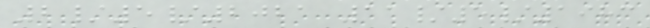2/5/2021 11/5/1983
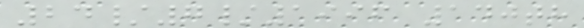24/7/1996 140th
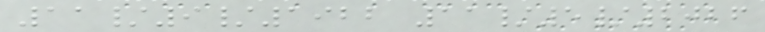11/9/1922 11/5/2026
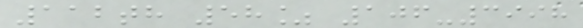112th 58% 106-3998
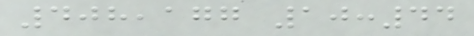408,177 10:44
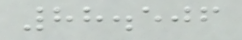88.506
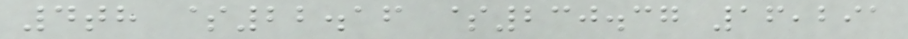4th $22.16 $230.37 16,291
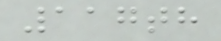117th
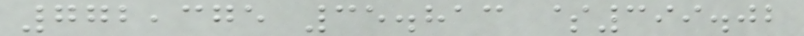772,375 35.813 $399.02
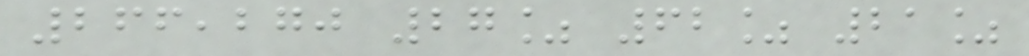266,270 27% 62% 21%
